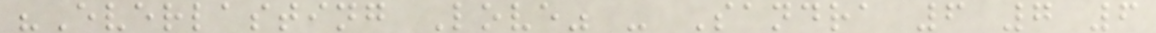"Everlasting Love" - Sandra 6 7 6
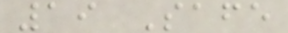19 Safe
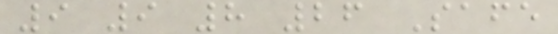9 9 8 26 Safe
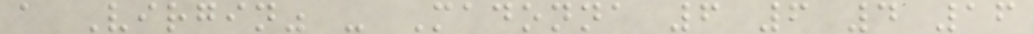a Virgin" - Madonna 6 6 4 16
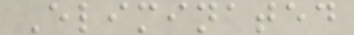Eliminated
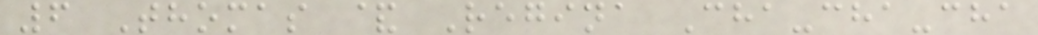6 Thomas & Regina Cha-cha-cha
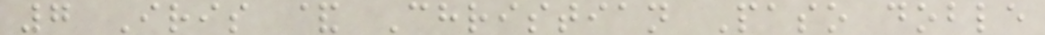7 Iris & Christian Paso doble
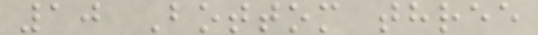10 Bottom three
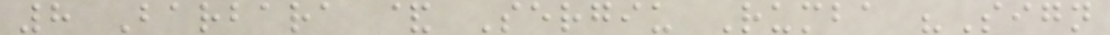8 Barbara & Sergiu Rumba "Sign
